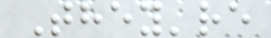They're
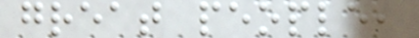great people,
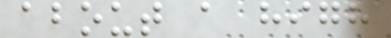about a high
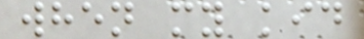when my kid
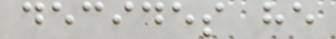decides he
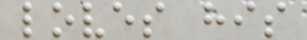loves his
